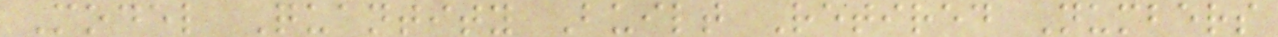Model Quantity Built Retired Numbers
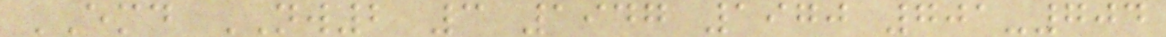EMD NW2 3 1947 1970 701-704
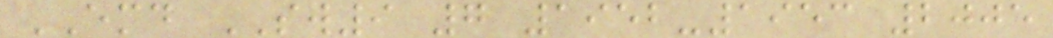EMD SW9 7 1952-1953 2005
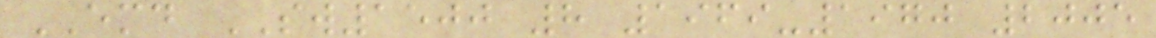EMD SW1500 8 1969-1970 2005
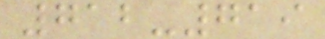712-719
